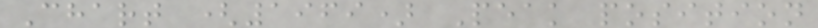Chart (1969) Peak position
